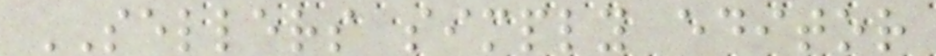SELLERS simply editor
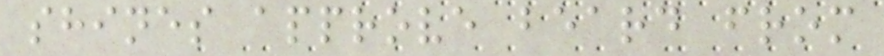shines approve beard from
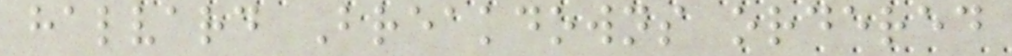halvard Breakdowns ordered
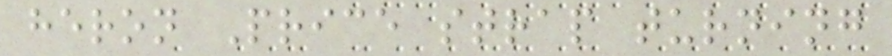heron Price strap turning
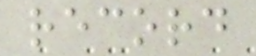record
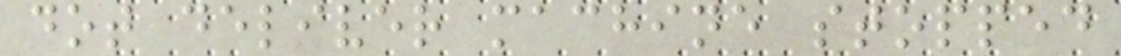dot deliver machine stopped
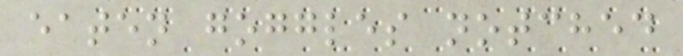eaten goggles notched
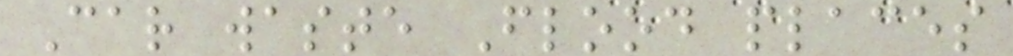Car waste Flood places
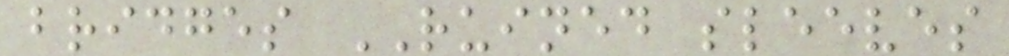bridges RUINED sleeves
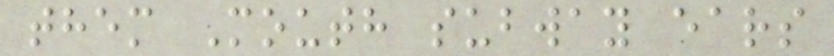them Mouth subway ears
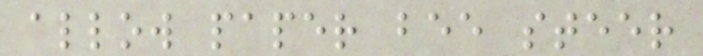allow paper bee steer
